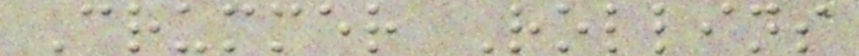Crummer Rollins
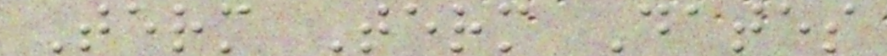Term Term Dates
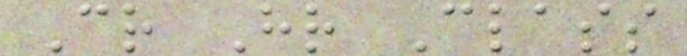Cr Hr Class
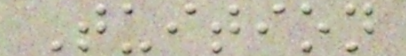Tuition
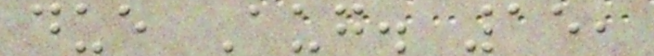due Aug. 15,
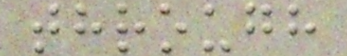through
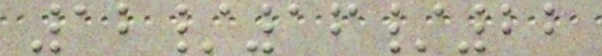12/16/22
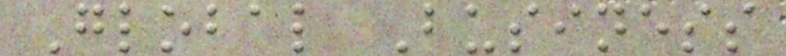Global Business
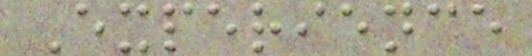Experience
